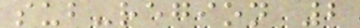sub-region 2
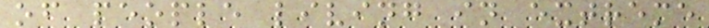of people living in extreme
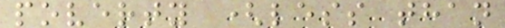poverty (less than
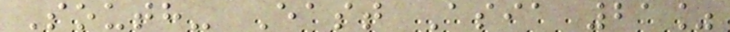South- East Asia 21%
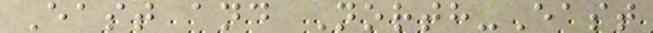East and North-East
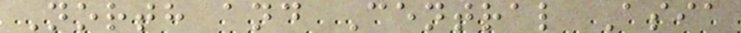North and Central Asia
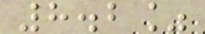8.2%
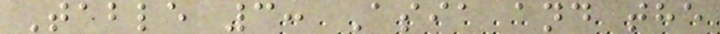Table 3: Asia and the
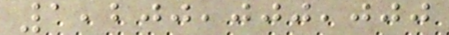1,200,000,000
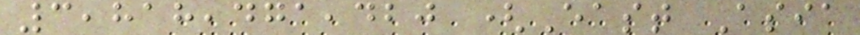3,818,471,420 (East Asia
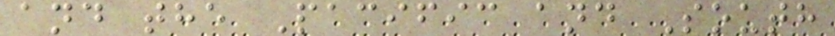and the Pacific and South
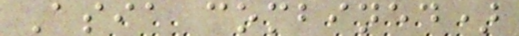Asia combined)
